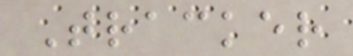Tracker
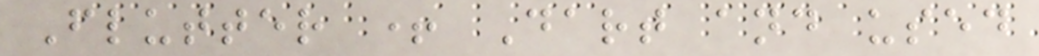Flutter + Dart and used
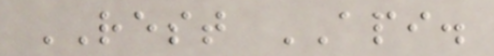REST API.
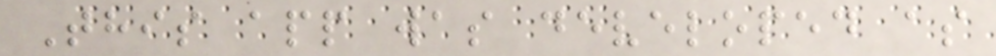This app was developed as
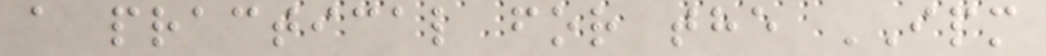a practical for the IPM
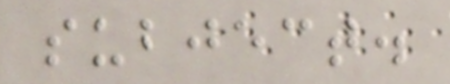subject.
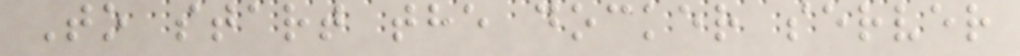To start the docker server
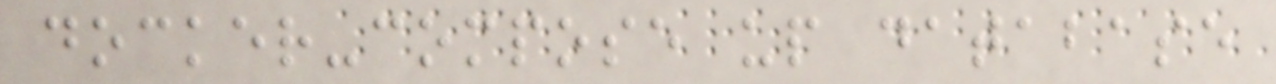docker-compose up database
